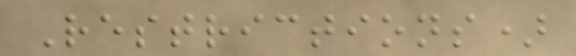Restrictions)
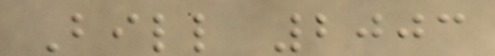Bill 2003
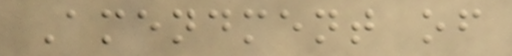Amendment of
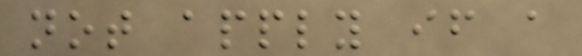not apply if a
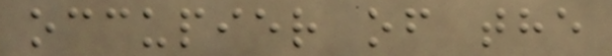occupier of the
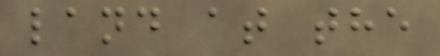land at the
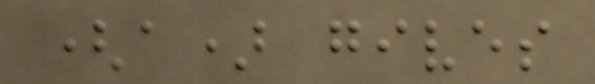(a) gives
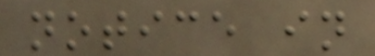notice in
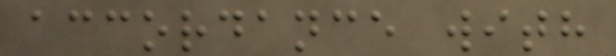accordance with
